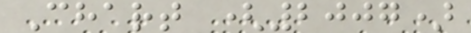Chart (2007)
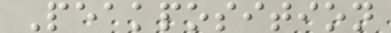Peakposition
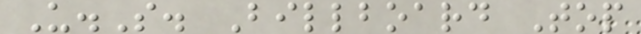U.S. Billboard Top
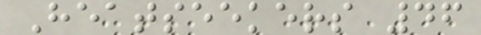Heatseekers 46
